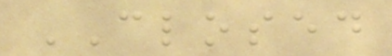CLOSED
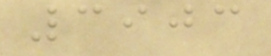3903
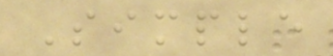Simple
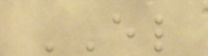EL
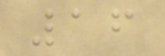16
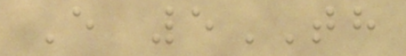E 5TH
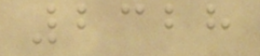2328
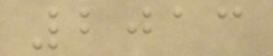2013
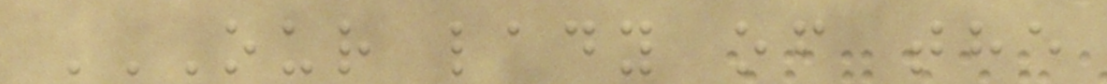OUR LADY OF THE
